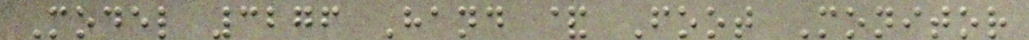Model 3276 Hand & Foot Monitor
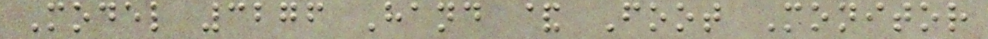Model 3276 Hand & Foot Monitor
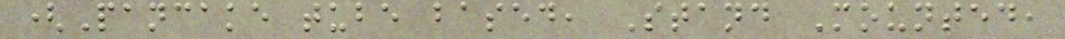(Pancake tube based, Stand Mounted,
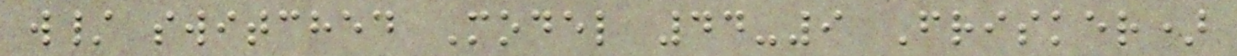w/ switched Model 44-9 Frisker)
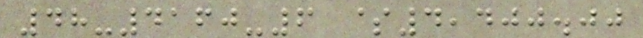48-4160-6 $4,400.00
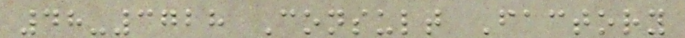48-3728 Consult Factory
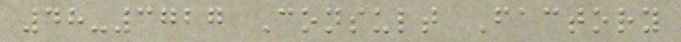48-3727 Consult Factory
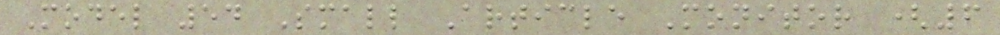Model 54 Small Article Monitor (6
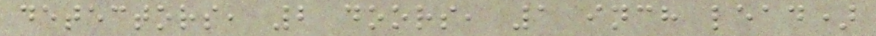detectors, 2 doors, 1 inch lead)
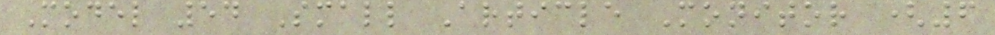Model 54 Small Article Monitor (6
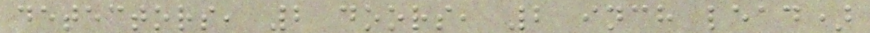detectors, 2 doors, 2 inch lead)
